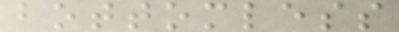bottomless
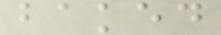baked
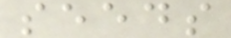seeds
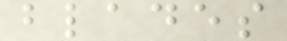blades
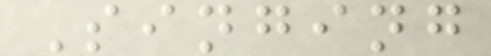Singing
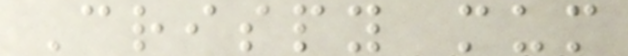Crispy mum
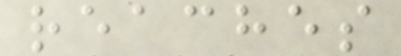reaches
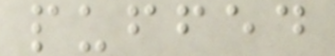puffed
